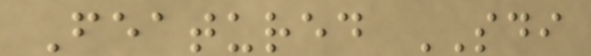Featured SDI
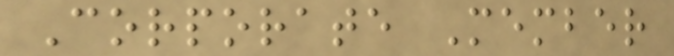Corporate Member
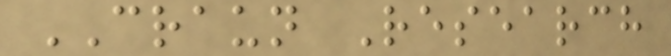CRAUN Research
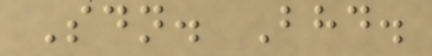Sdn. Bhd.
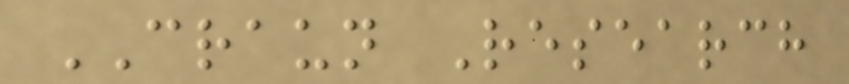CRAUN Research
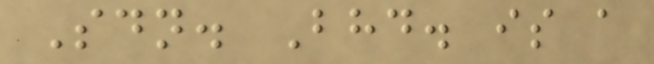Sdn. Bhd. is a
